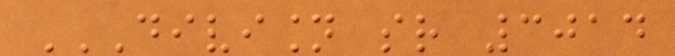DIVISION SR 3014
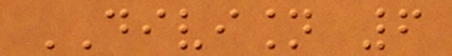DIVISION 6
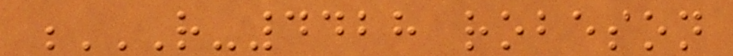R-4428 ROBESON
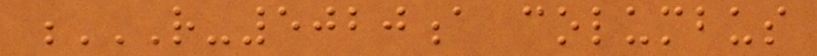R-5020A COLUMBUS
